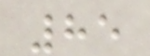85
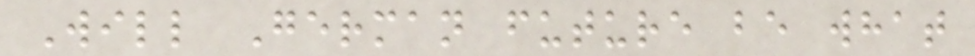Will German future be what
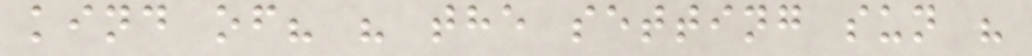kind of? " the setting sun "
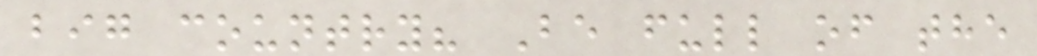big country? Be full of the
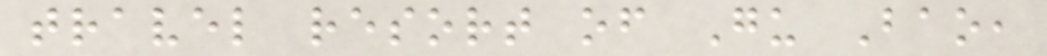travel resort of Gu Bao,
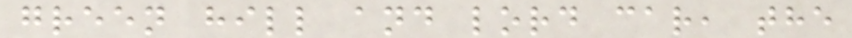green hill and lord car, the
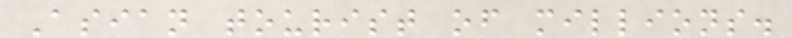Asian tourist of millions.
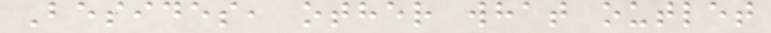Besides, other what outlet
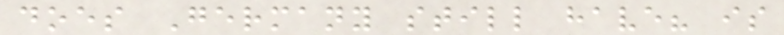does Germany still have? is
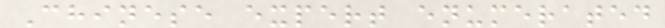Chinese expert enumerated
